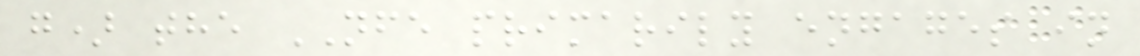g) the NFE primarily engages in
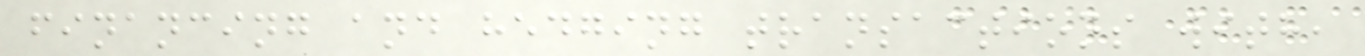financing and hedging transactions with,
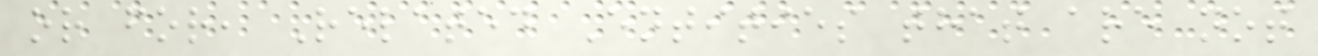or for, Related Entities that are not
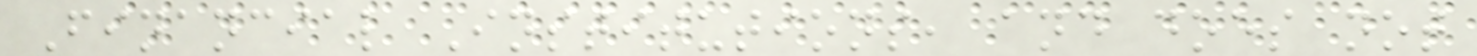Financial Institutions, and does not
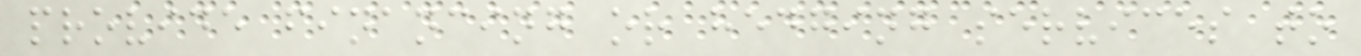provide financing or hedging services to
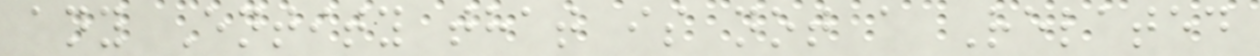any Entity that is not a Related
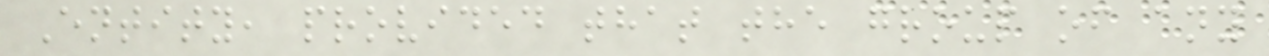Entity, provided that the group of any
